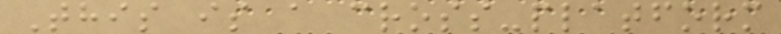This is a cross-platform
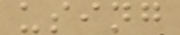using
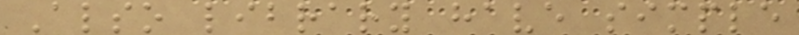Also library have simple
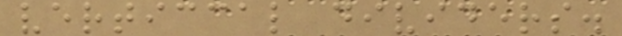verticcal dividers.
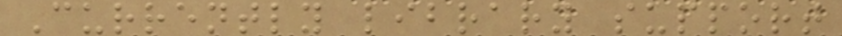Currently library support
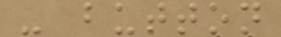- button
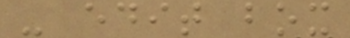- edit box
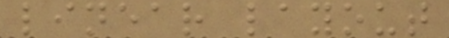linear layout
